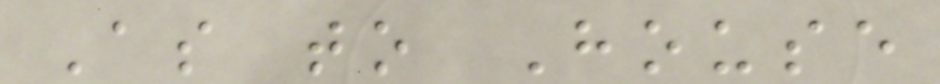As to House
